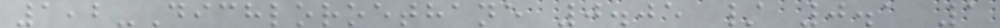1,2-Dichloroethane 0.05 / 0.1 1
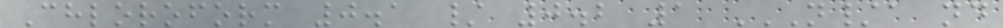Chloroform 0.1 / 0.2 1 N/A ND
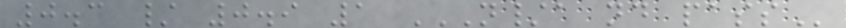0.3 / 0.9 1 N/A ND PASS
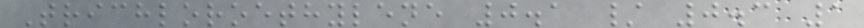Trichloroethylene 0.1 / 0.3 1
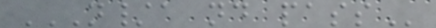N/A ND PASS
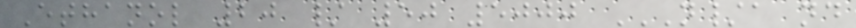Ethanol 20 / 50 5000 N/A ND
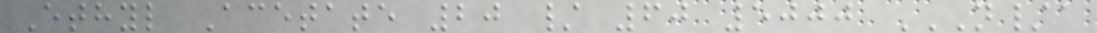Ethyl Acetate 20 / 60 5000 N/A
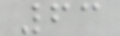63
